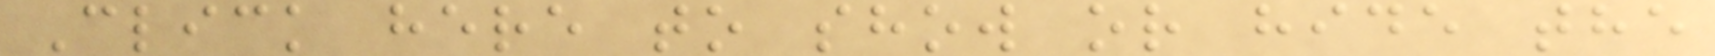Click here to show or hide the
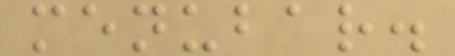menubar.
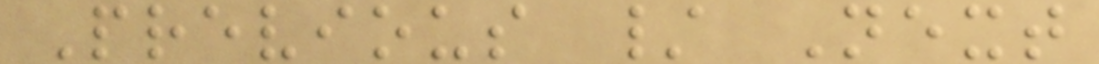Previous / Next
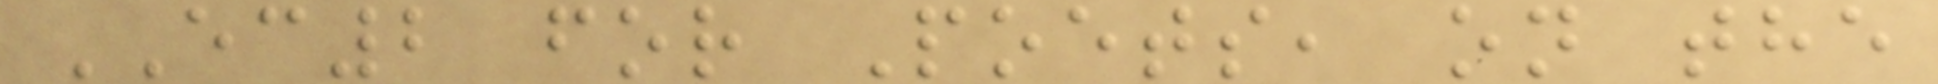EC2 for Poets, on the
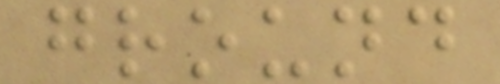ground
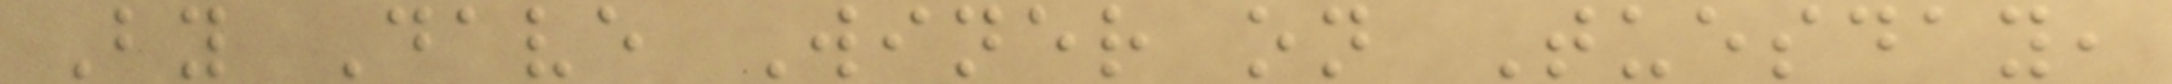By Dave Winer on Tuesday,
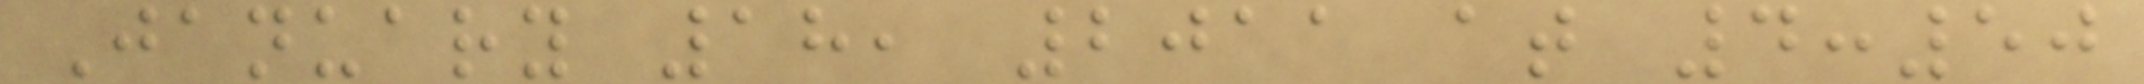January 18, 2011 at 4:50
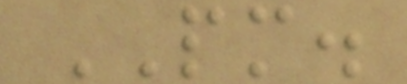PM.
